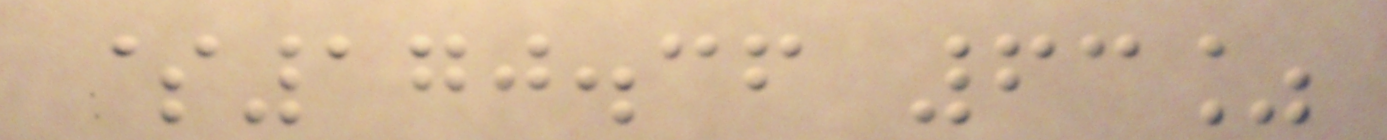$170.36 63%
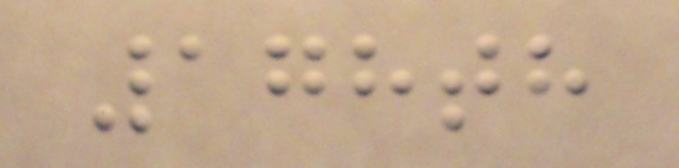178th
